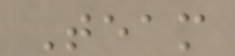Team
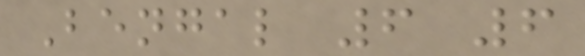Bengal 6 6
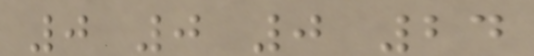0 0 0 24
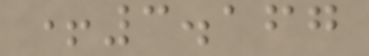+3.167
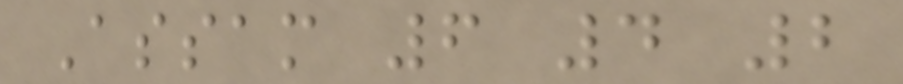Assam 6 4 2
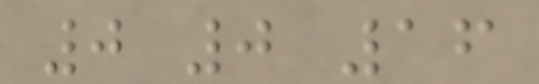0 0 16
